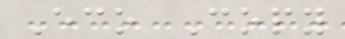Eco Copy
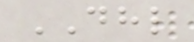DHL
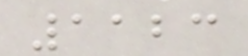1123
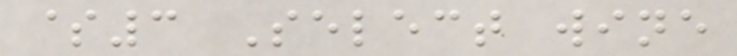$3 Select wine
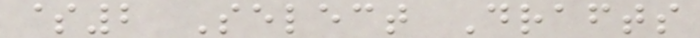$2 Select Drafts
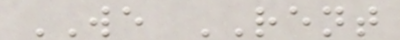WE RENT
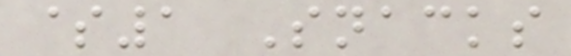$1 Snacks
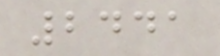2441
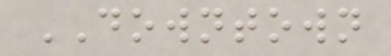DOWNTOWN
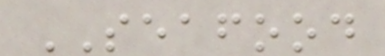SEAFOOD
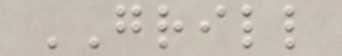GRILL
